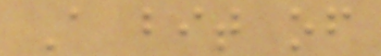A bit of
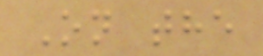On the
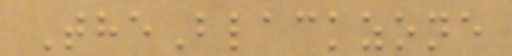TheBlackzone
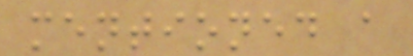mentioned a
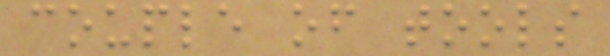couple of tools
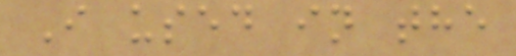I used in the
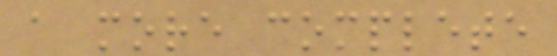a more complete
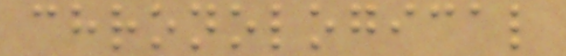chronological
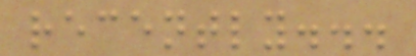recently...
